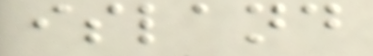island
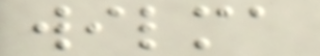wilma
